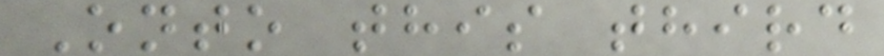Onto this third
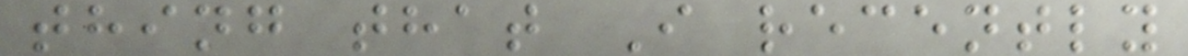thing that I recently
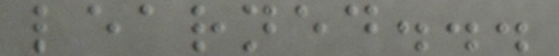learned...
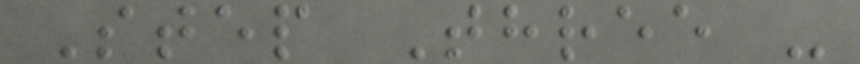Step Three -
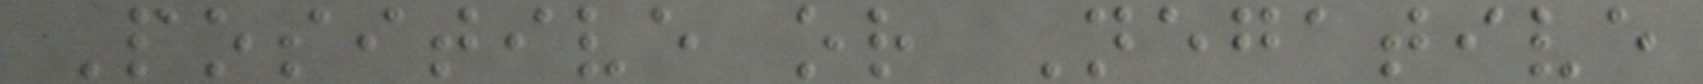Positive or Negative
